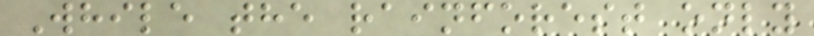While the rainforest only
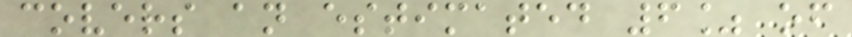covers an estimated 6% of
